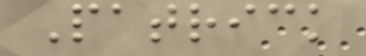Patrick
